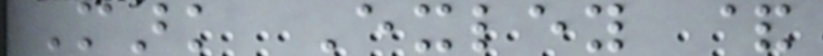Mark Exley &
